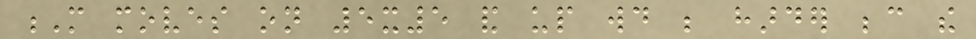M moves on 5x5 and up would be harder because the
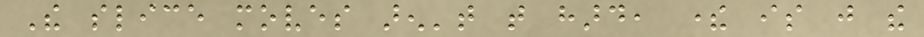The slice moves aren't that hard, there is just the
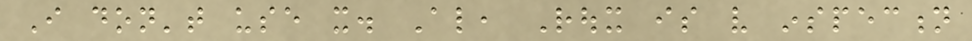I don't use it. Also, Roux is very inspection
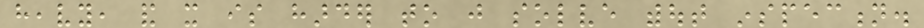heavy, and it is harder to just solve without inspection.
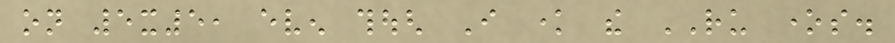on 5x5, even though I know the RU ones.
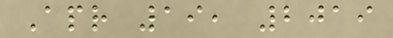Apr 19, 2019
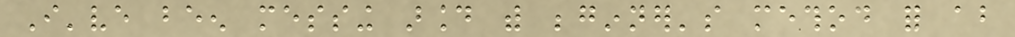I've been messing around with beginner's method for about
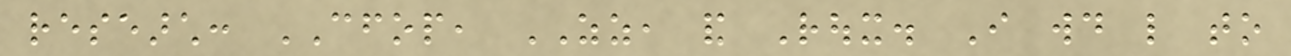research: CFOP, ZZ, and Roux. I would like to
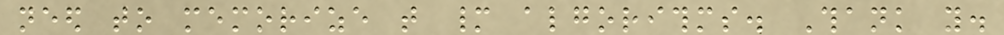need to memorize that many algorithms. Thank you.
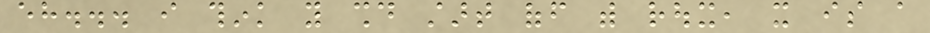eh... i think you should start off with roux, it is a
